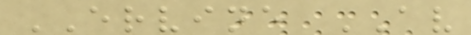ERVINE AV
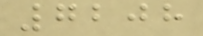7208
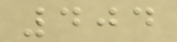404
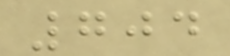704
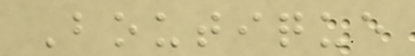Boutique
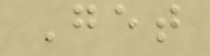Get
